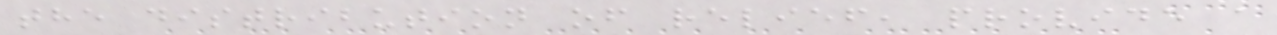the distribution of relief, provide a
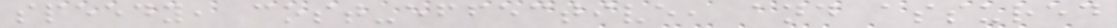speedy, cost-effective, and assured
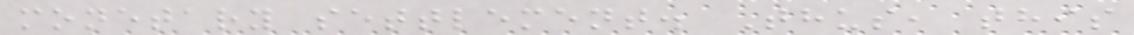monetary settlement. Thus, this
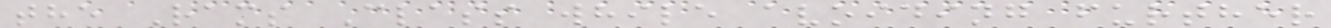the Rams Class while avoiding further
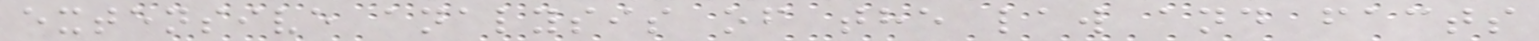extensive analysis of the law and facts
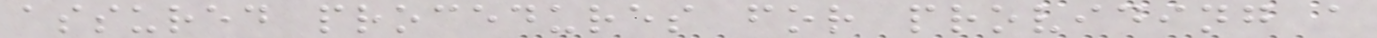assured procedures for providing a
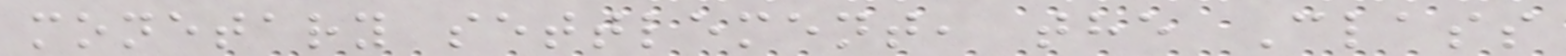monetary settlement, the Class
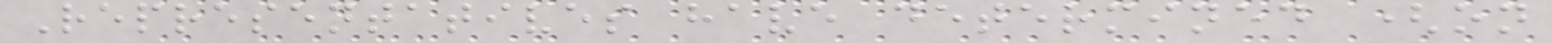Representatives have determined (on
